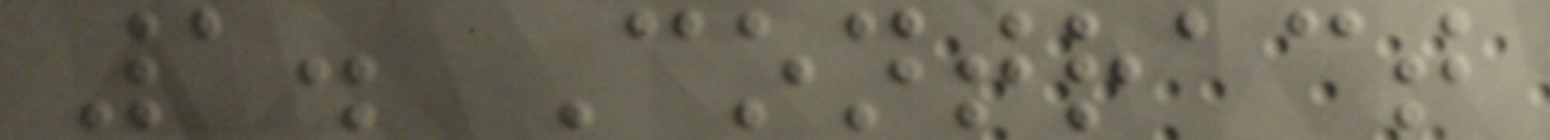1. Contract
